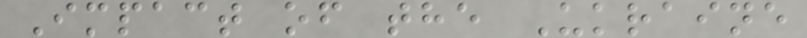Impact of the Ukraine
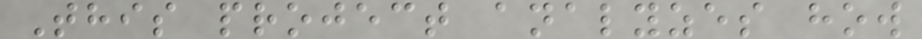This project analyzes how
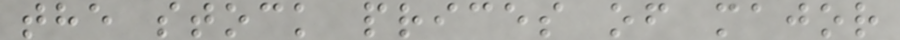the stock prices of major
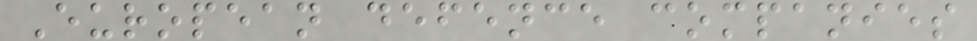European defence companies
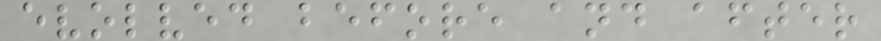evolved before and after
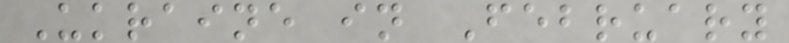Ukraine in February
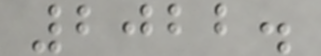2022.
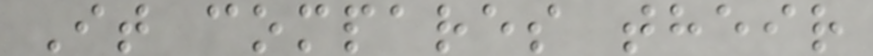It compares their
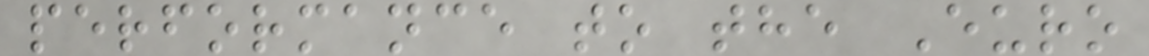performance to the Euro
